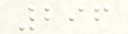296
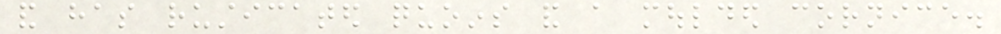and has rusticated quoins and a moulded cornice.
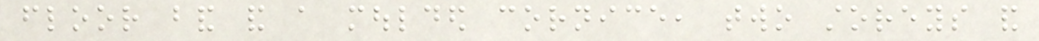floor band and a moulded cornice, two storeys and
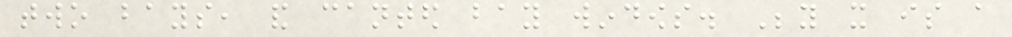two bays, and canted bay windows. Beyond it is a
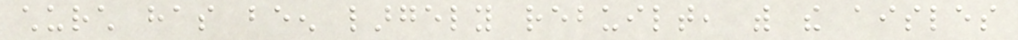church has been largely rebuilt, with the aisles
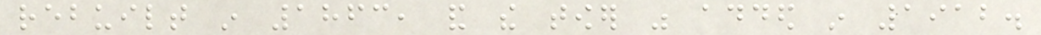rebuilt in 1863, and the tower was added in 1912.
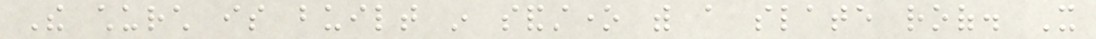The church is built in sandstone with a slate roof. It
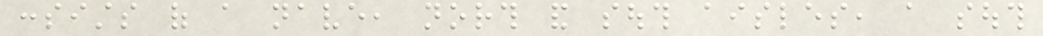consists of a nave, north and south aisles, a south
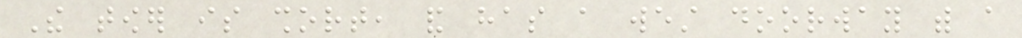The tower is short, and has a west doorway with a
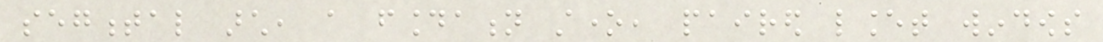segmental arch, a foundation stone, paired lancet windows
